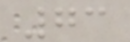73
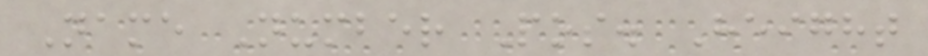Name Number Pos. Height
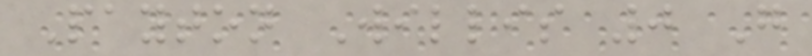Payton Willis 0 G
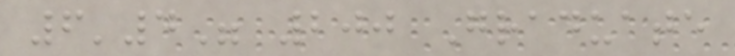6'4" 200 Graduate
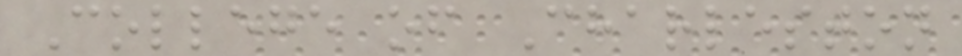College of Charleston
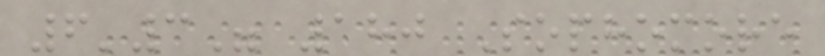6'3" 180 Sophomore
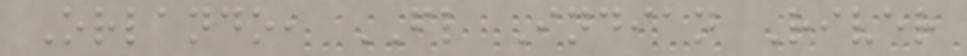Orlando, FL Indian River
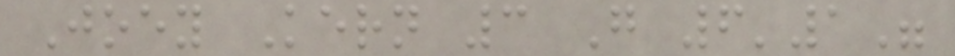Joey Kern 3 G 6'1"
